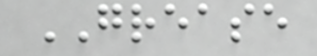GREASE
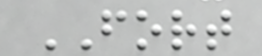FORT
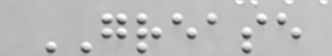GREASE
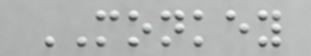MONKEY
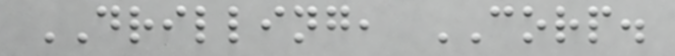DRILLING, CORP.
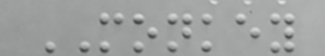MONKEY
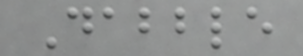Dabble
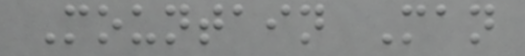Mountain Man
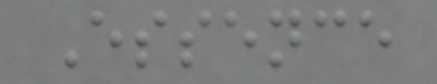Essence
